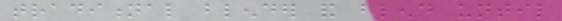traditional blender and blend until
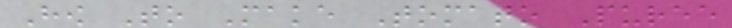How To Make Tomato Puree
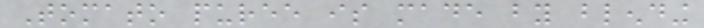Tomato puree is made by blending
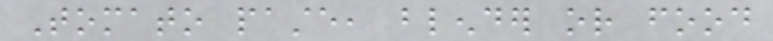Tomato paste, blender or food
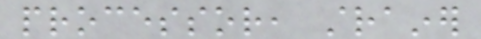processor, strainer
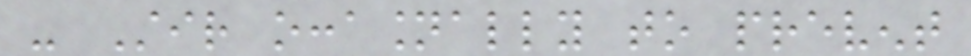- Stir occasionally to prevent
